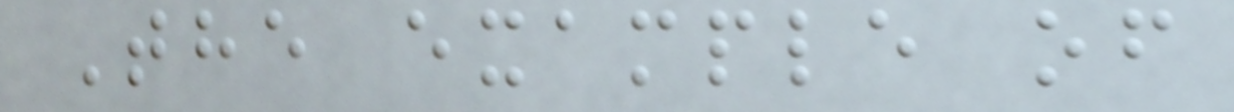The example of
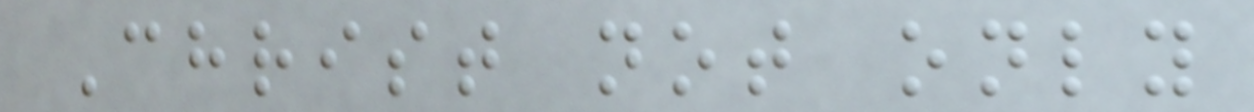Christ not only
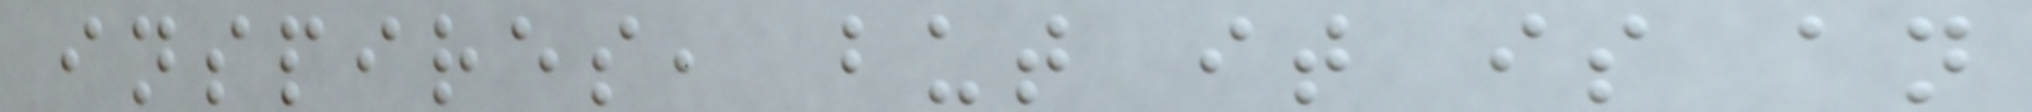inspires, but it is an
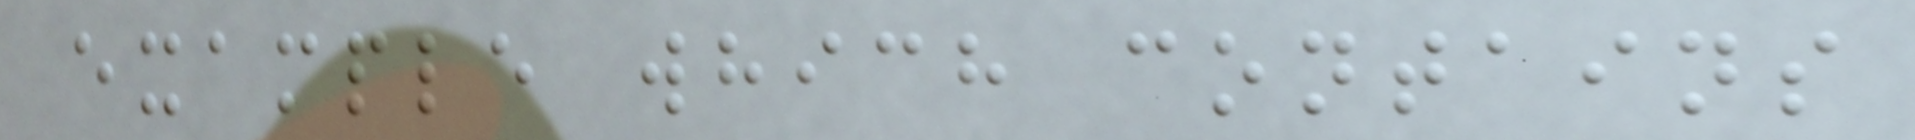example which contains
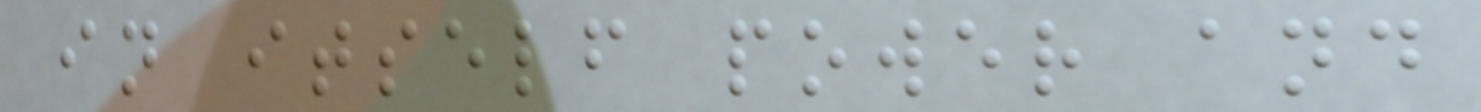in itself power and
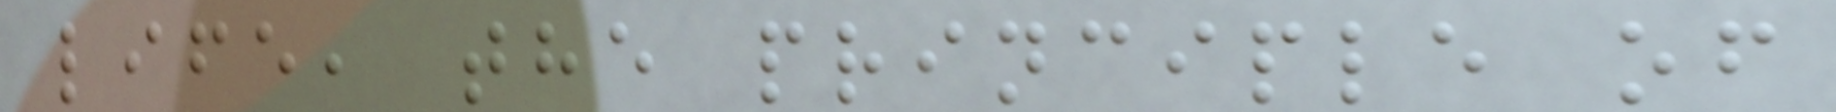life, the principle of
